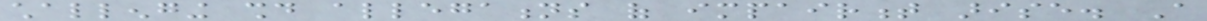challenging should allegations of impairment arise. A
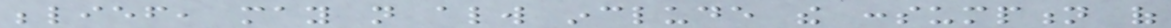belief, may not always include the consumption of
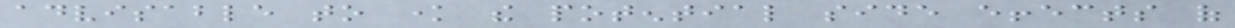advisable to know the potential side effects of
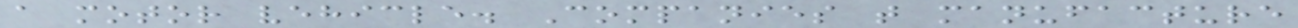a motor vehicle. Companies that manufacture
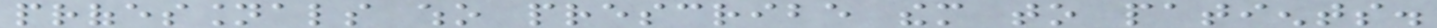professionals who prescribe them to patients.
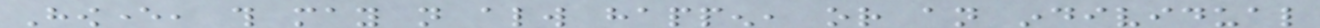However, this may not always happen, or an individual
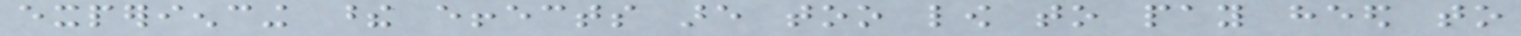experiencing these effects are too low to pay heed to
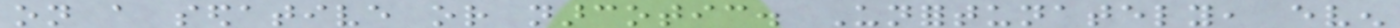on a sedative or narcotic. Unfortunately, even
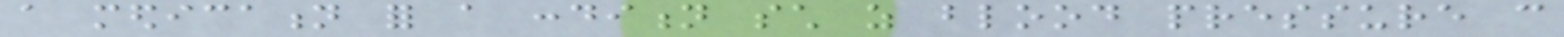a medication for a condition such as blood pressure can
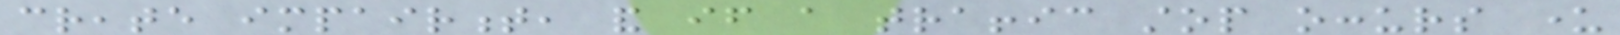create impairment, and if a traffic stop occurs under
